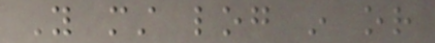You must log in or
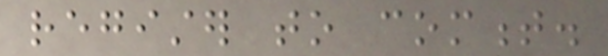register to comment.
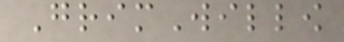GrimWillow
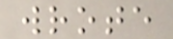wrote
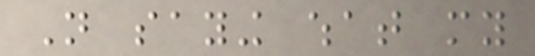Not saying what my
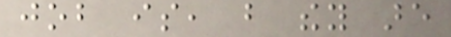job is, but they are
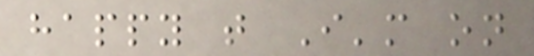happy that I'm on
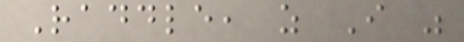Raddle, as I was
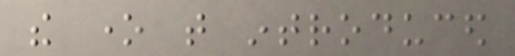the one that introduced
